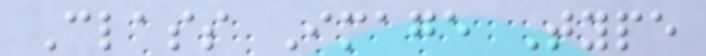Class Image Type
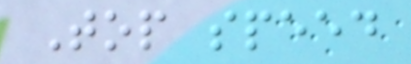Top speed
